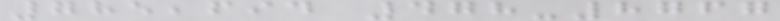785,694 478-8767
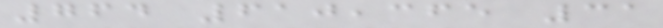764 610,365 31
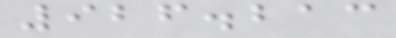926.213
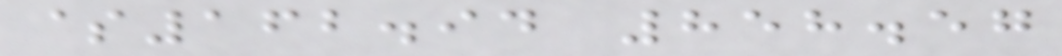$162.94 858.57
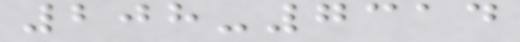208-7314
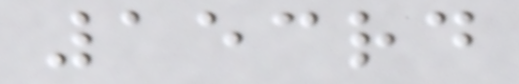153rd
